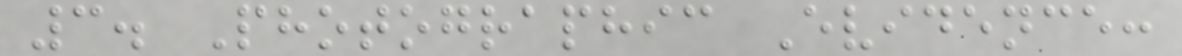3. Photographic Evidence:
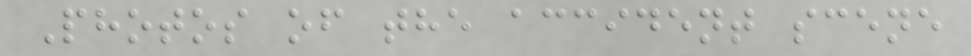Photos of the accident scene
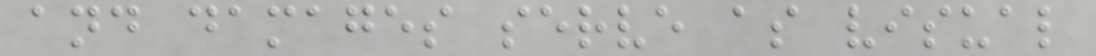and damages serve as visual
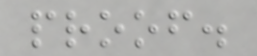proof.
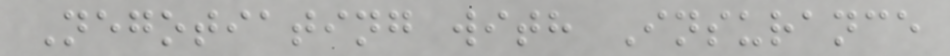Negotiating with Insurance
